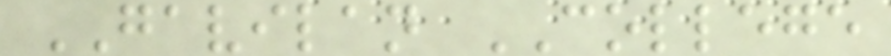GAVILAN COLLEGE
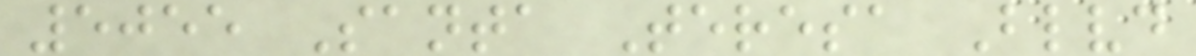5055 Santa Teresa Blvd
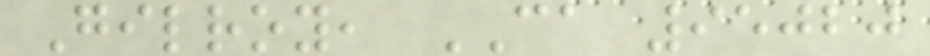Gilroy, CA 95020
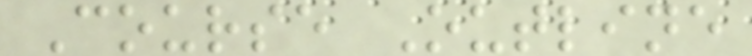Course Outline
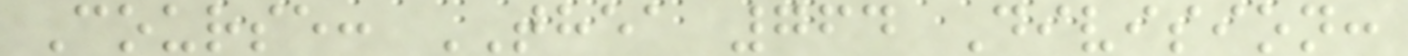Course: THEA 764 Division:
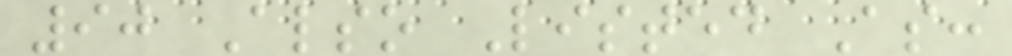90 Also Listed As:
